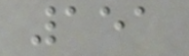151
